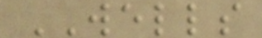WELLS
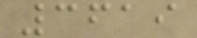3619
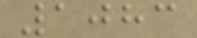1083
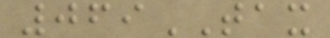069TAX
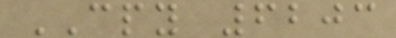CPY 6203
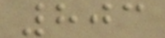803
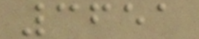3651
